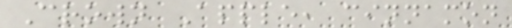Crown Apple, cinnamon
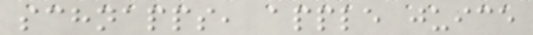schnapps, apple juice
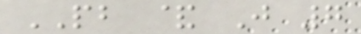PB & J 7
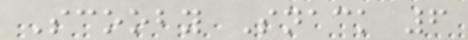Scooby Snack 6
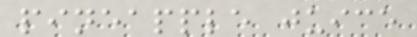pineapple juice
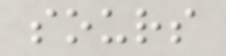sours
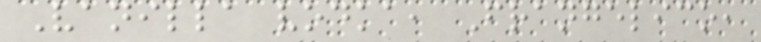Vanilla vodka, Frangelico,
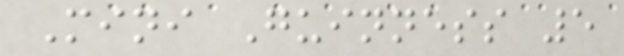Mini Guinness 5
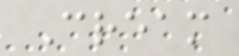Cream
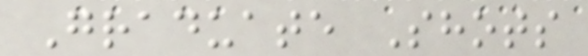Graduate Shots
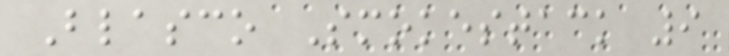Blasco Smokestack 9
